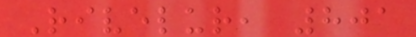Rivelur, 801
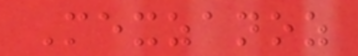Mexzanoz
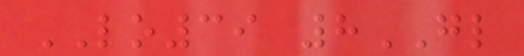LO39 8GL
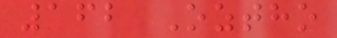162 Oztho
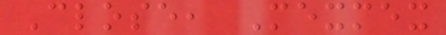Close, Mexmex
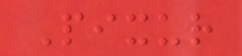Pixur
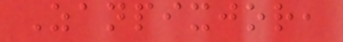Zanpixjor,
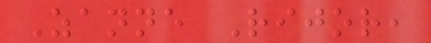Zanne Rijor,
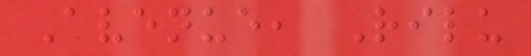Avenue, Rilu
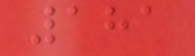181
